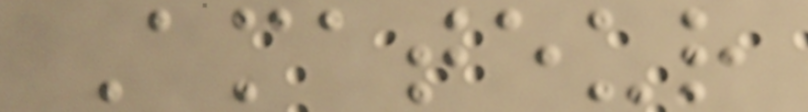Amateur
